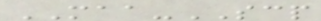MAA-SCP
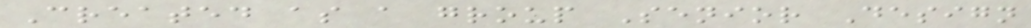Created as a group Senior Design
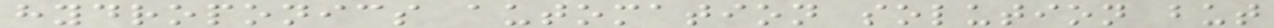hydroponics automation solution but
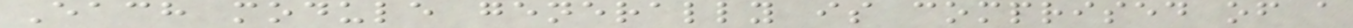Each module generally is comprised of a
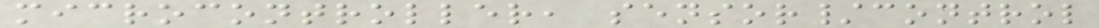microcontroller, sensor/control
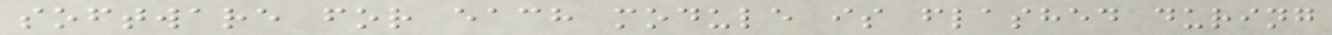software for each module is flashed during
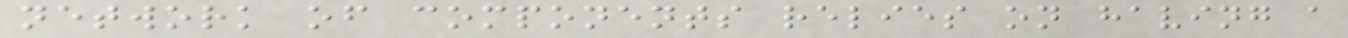network of components relies on having a
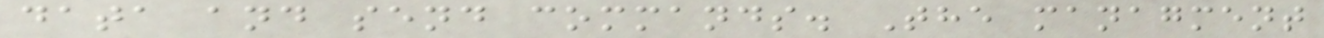data and send commands. The managment
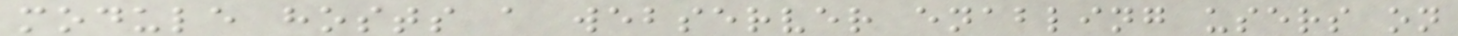module hosts a webserver enabling users on
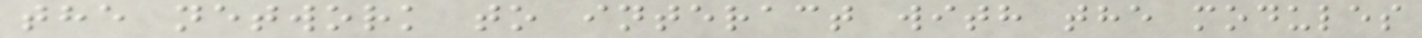the network to interact with the modules
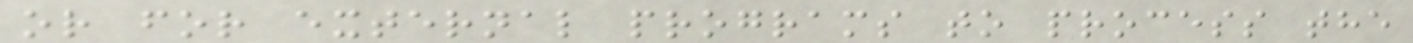or for external programs to process the
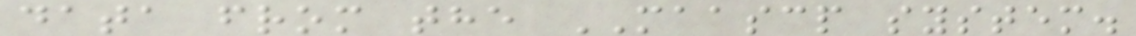data from the MAASCP system.
